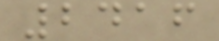2416
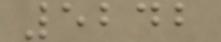5242
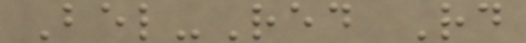Bel-Red Rd
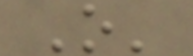O'
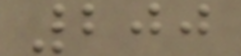200
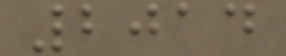2014
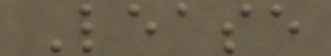Lease
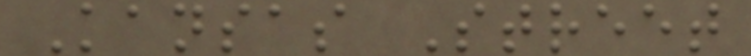Kansas Street
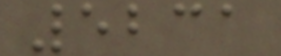5231
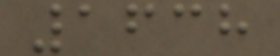1638
